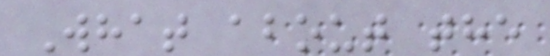What about the
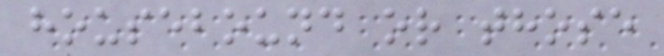housebound or those
